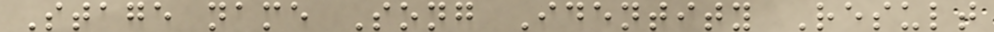Stage name Song Identity Result
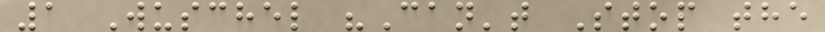1 Wuschel "Can't Stop the
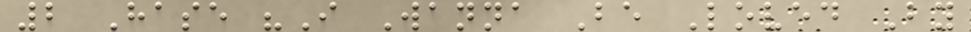2 Hase "I Wanna Be Loved By
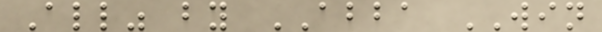All" by ABBA WIN
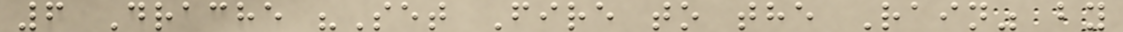6 Drache "Set Fire to the Rain" by
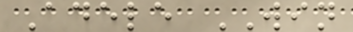Adele WIN
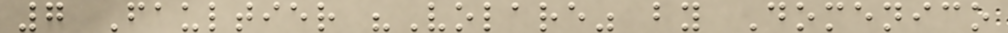7 Faultier "Volare" by Domenico
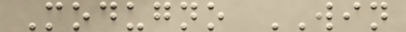Modugno WIN
